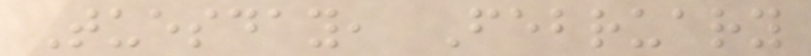Tuesday, February
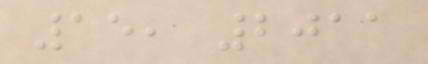15, 2011
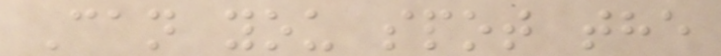Can you spot the
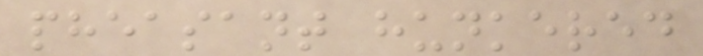pheasant hunkered
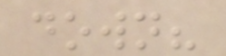down?
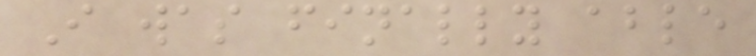I was finally able
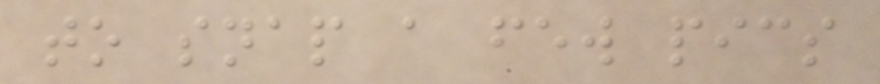to snap a few pics
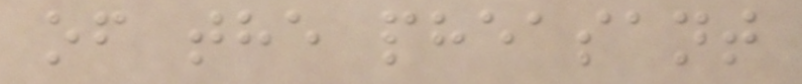of the pheasant
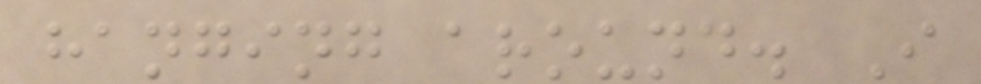hanging around. I
